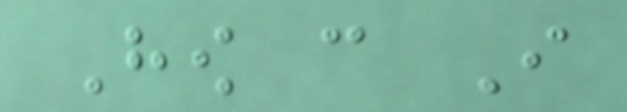How can I
